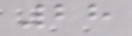28
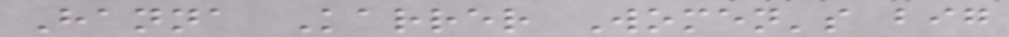Hanna Karrer Women's big
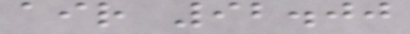air 92.00
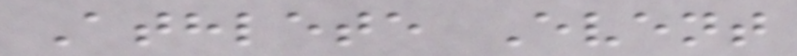Athlete Event
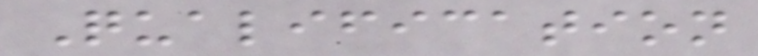Qualification
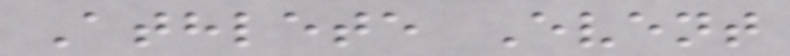Athlete Event
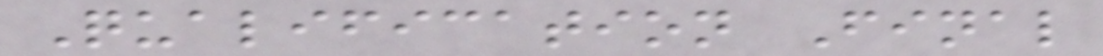Qualification Final
